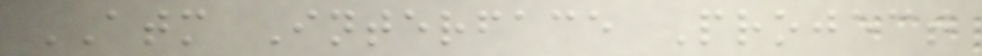ATM Interface Project
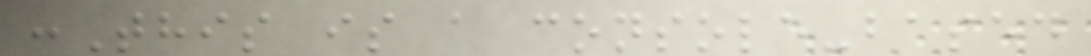:This is a console-based
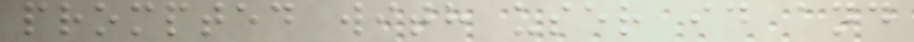prompted with user id and
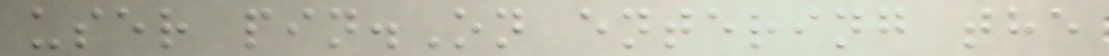user pin.On entering the
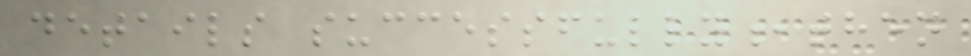details successfully,then
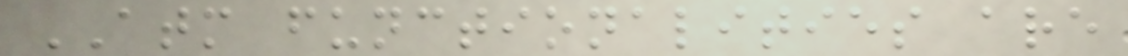ATM functionalities are
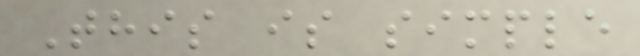This is simple
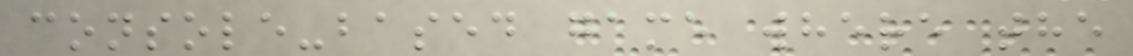console-based game where the
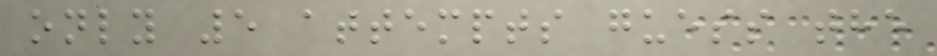only 5 attempts guess the
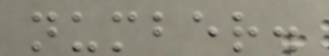number.
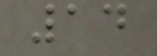14
